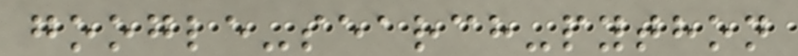google-search-python
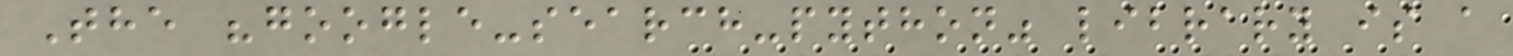The "google-search-python" library is a
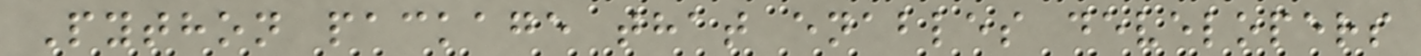Python package that enables developers
